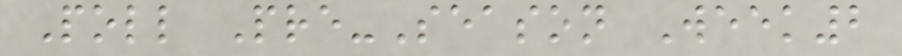Poll Pre-Season Week2
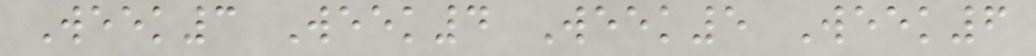Week3 Week4 Week5 Week6
